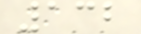132
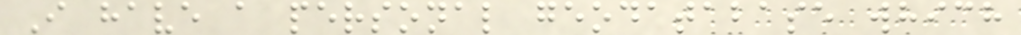I have a personal geodatabase which
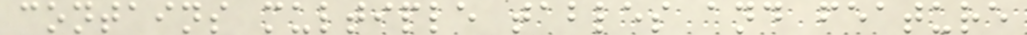contains multiple tables and feature
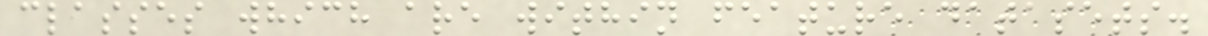classes which are within feature datasets.
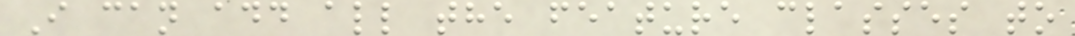I can add all the feature classes to
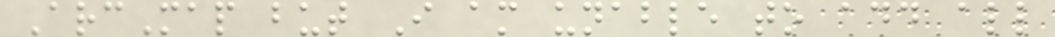ArcMap but I am unable to add all
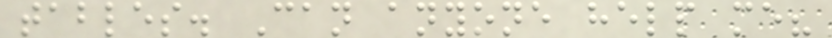tables. Can anyone help me?
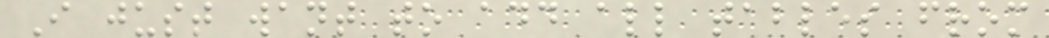I just want to add all tables from
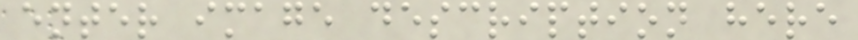enter image description here
